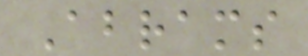Abrams
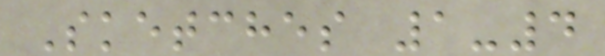Sketches 1-4
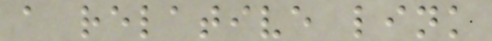a relative link
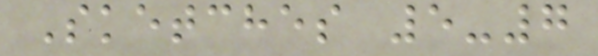Sketches 5-7
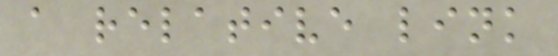a relative link
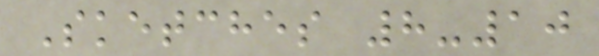Sketches 8-10
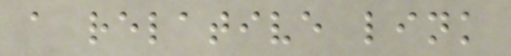a relative link
